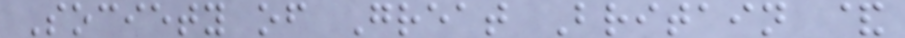Society of Great Britain &
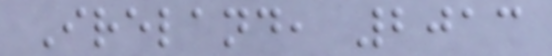Ireland, 2013
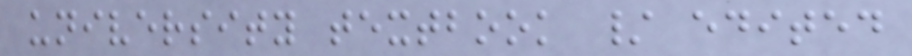university textbook / edited
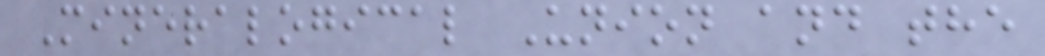Mineralogical Union and the
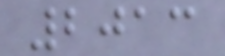2013
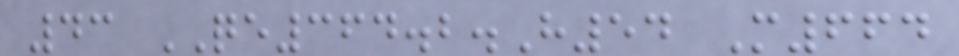43 QE364.2.H54 M664
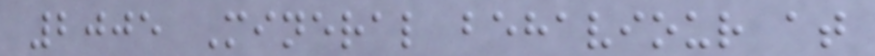2005 Mineral behaviour at
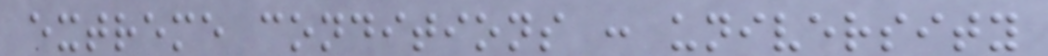extreme conditions : university
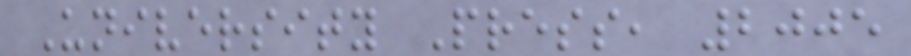University Press, 2005
